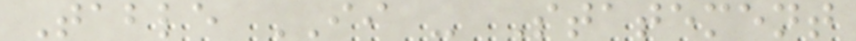Table II - Statement
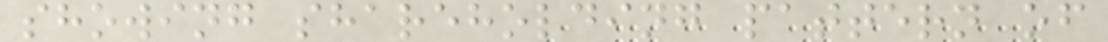showing shareholding pattern of
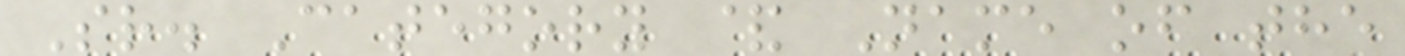Sr. Category & Name of the
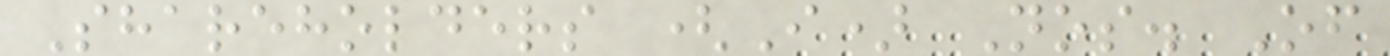Shareholders (I) Nos. Of
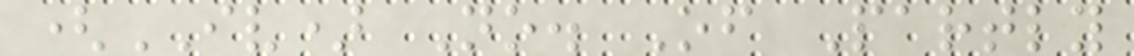(IV) No. Of Partly
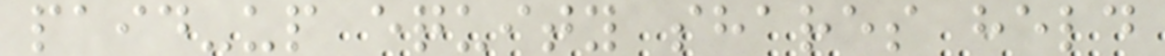paid-up equity shares held
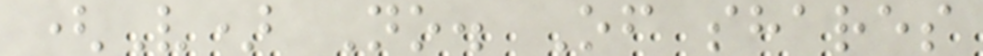(V) No. Of shares
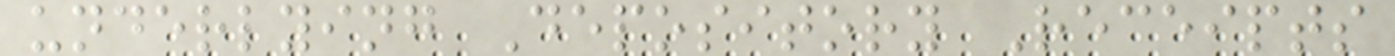underlying Depository Receipts
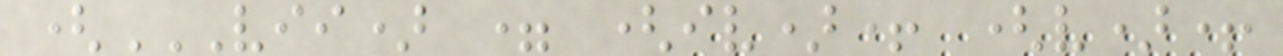(VII) = (IV)+ (V)+
